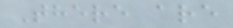There are
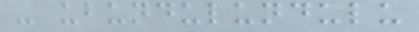- ubundulundulu
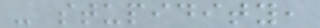- stupidity,
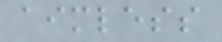aimless
